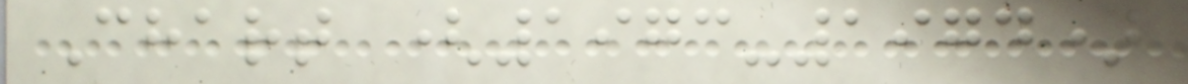Chart (1973-1974)
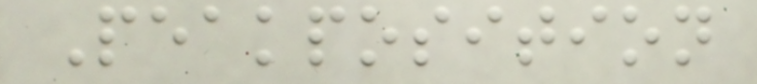Peakposition
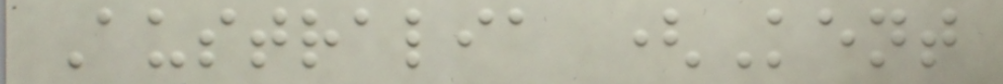Australia (Kent
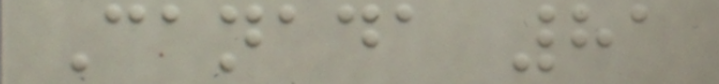Canada 81
